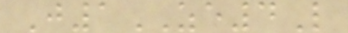J1ZE4L
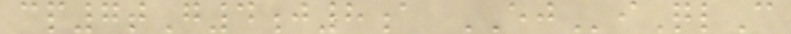cp7tG4j8a EJiQlC
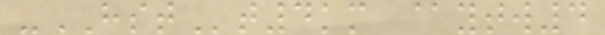-HSTt4km @ytw4
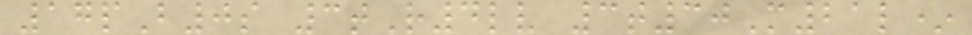17pB0s 3tR4lv 3t30M21l*
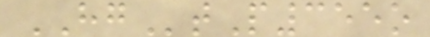HGtP355o
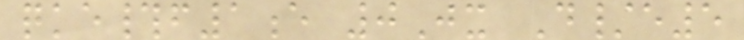qke#f1e 0Jx D/e5
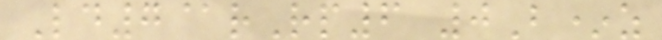Ld7@rRp6 0B*z
